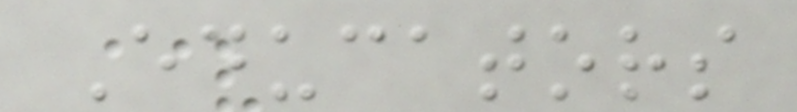Educators
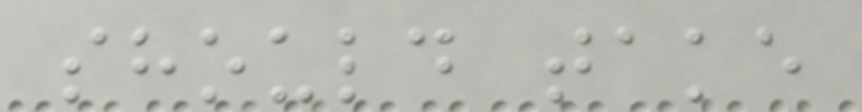should take
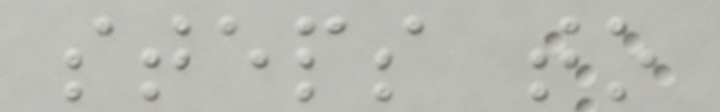steps to
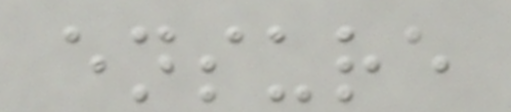ensure
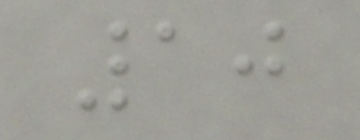10
